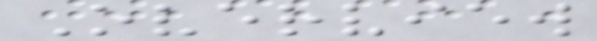Overview
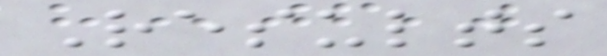Results
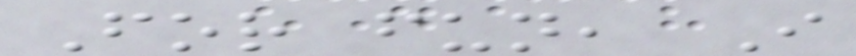For fun, I
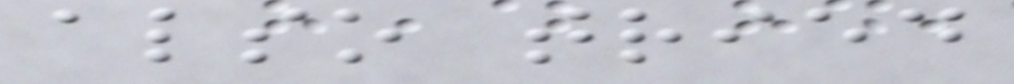also tried
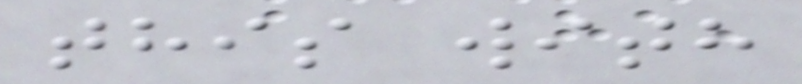this with
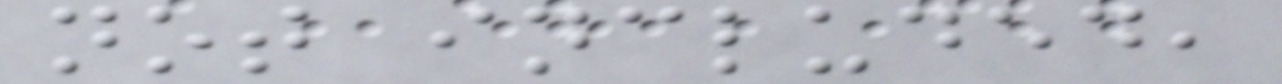not included,
